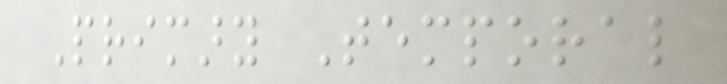Primary Temporal
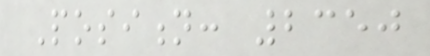Position: 2350
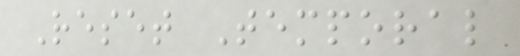Reset Temporal
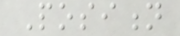Position
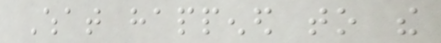What happened to the
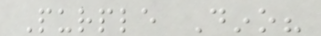Purple Dino?
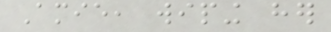Amie, wiping her
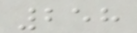258
